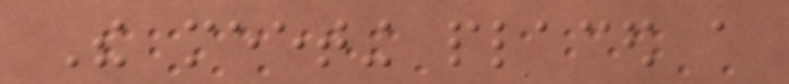The meeting placed a
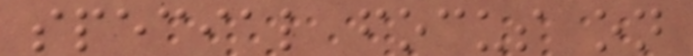special focus on
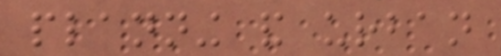planning and urban
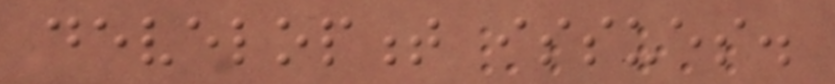development issues.
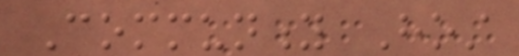Community Host
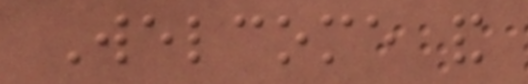Welcome and
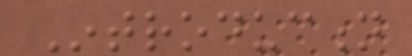Introduction
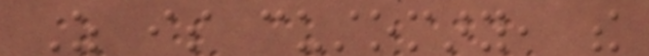As is customary, the
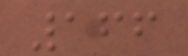166
